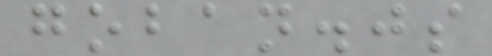goban.js
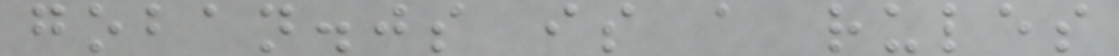goban.js is a rules
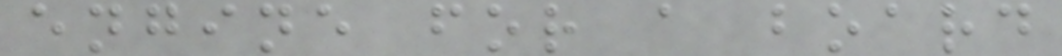engine for a board
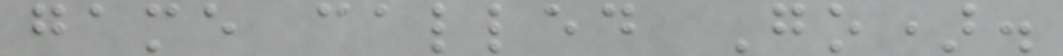game called Go).
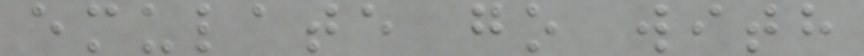emulate go with
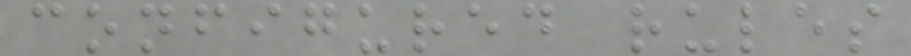configured rules
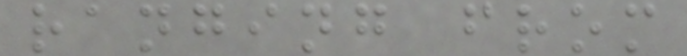ranging from
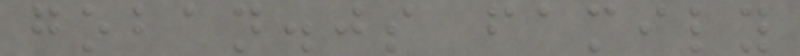goban.js family
